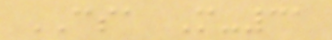CSA M-31
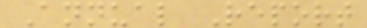Annual Report
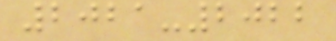2021-2022
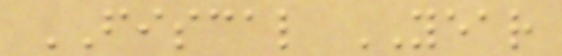FISCAL YEAR
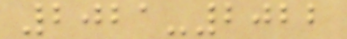2021-2022
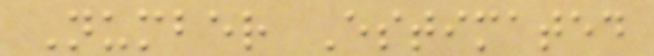Number Estimated
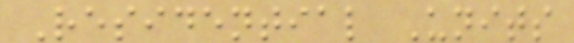Residential Units
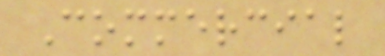Commercial
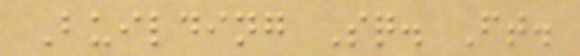Building Sq. Ft.
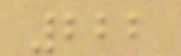222
